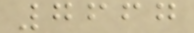7667
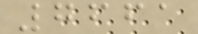7661
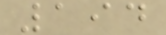194
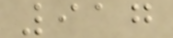917
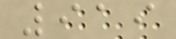919
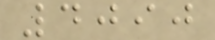4090
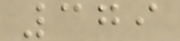379
